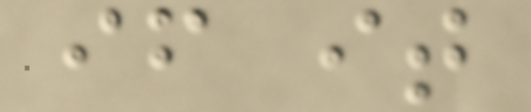if it
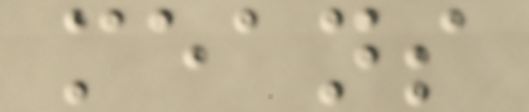means
